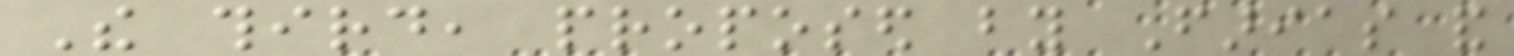The third, proposed by Farias and
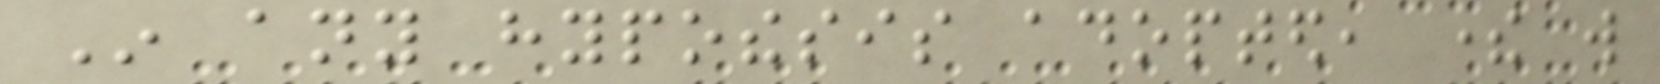In any hypothesis adopted, there will
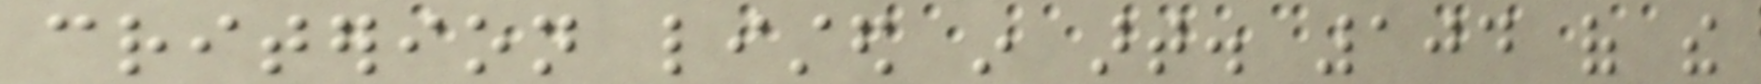criterion listed in art. 104 of the
